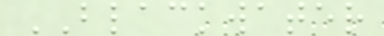BLACKWATER
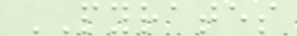PYRATES
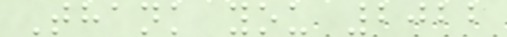Thank you 2022
